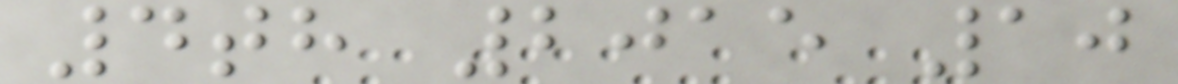4th 2015 10
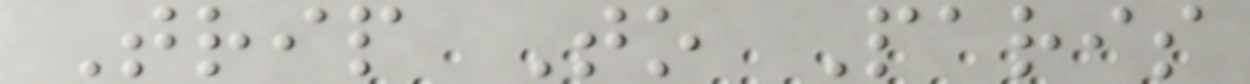Trip To Paris
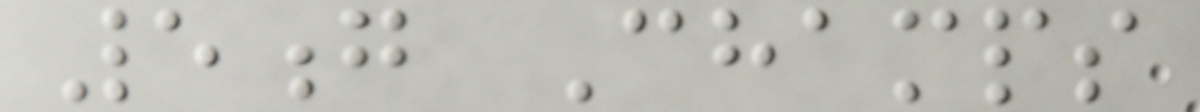5g Champs
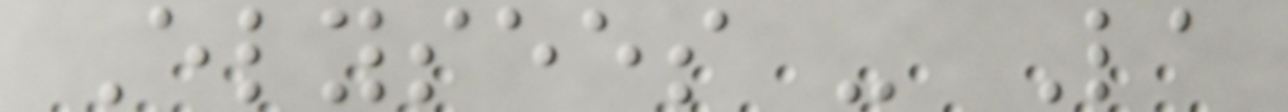Elysees - La
